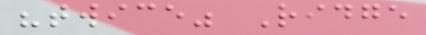"twice" Ridge
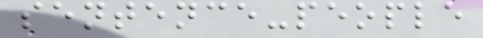sentence-people
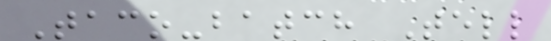Taco-batch Tell
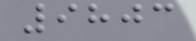9803
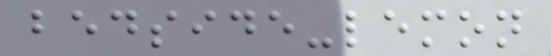bedside-lemon
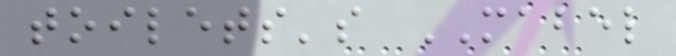toilets's MABEL
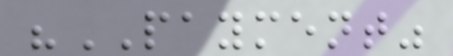"PAYMENT"
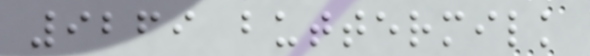9269 buttermilk
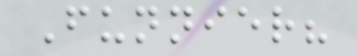Funnier?
